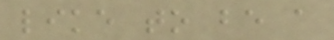like to be a
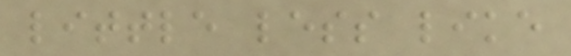little less like
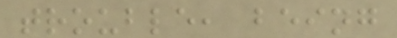trouble, being
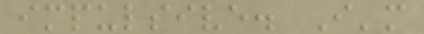impulsive. I'm
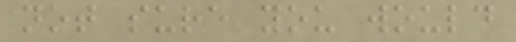not sure you would
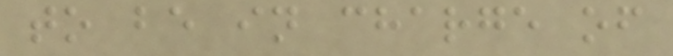to be in charge of
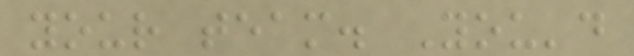your team. You'd
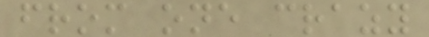from one crazy
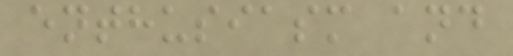enthusiasm and
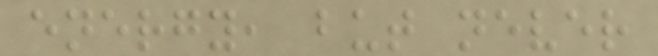energy, but never
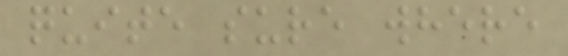quite sure where
